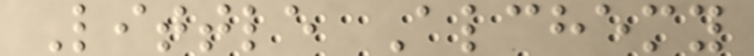Little Alchemy
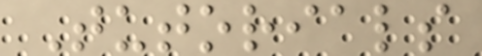Tutorials
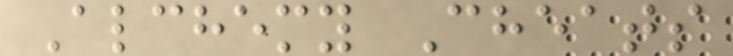Alchemy Cheats
